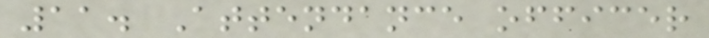11. Attendance officer
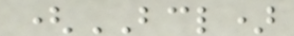(BCL)
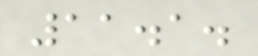11.1.
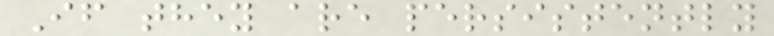If they are persistently
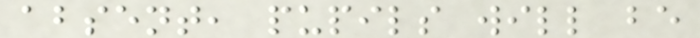absent, pupils will be
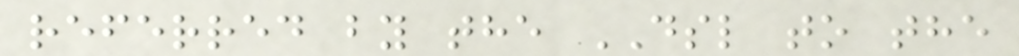referred by the DSL to the
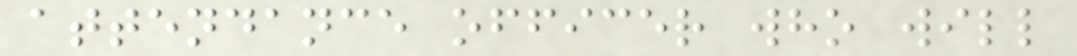attendance officer who will
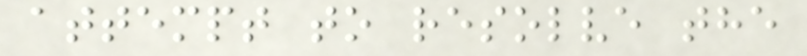attempt to resolve the
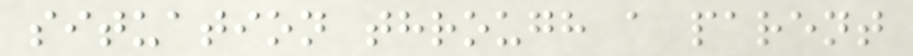situation through a parent
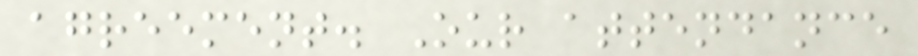agreement. Our attendance
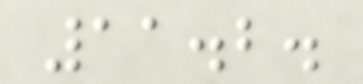11.2.
